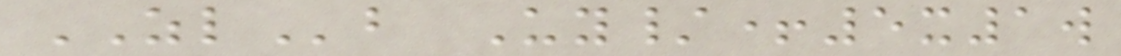ZLb Uy/+5x1w
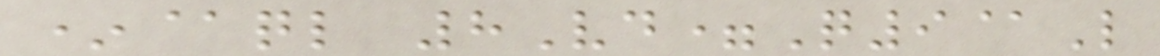*@ql 8Vd=Q9@L
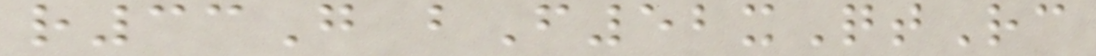r33G bF52xQtRc
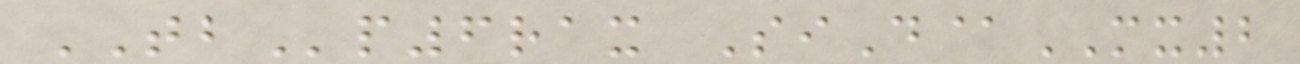TBp6rax SiD@MX2
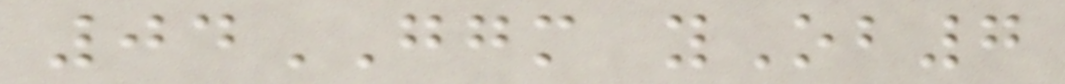04GGM yOb7
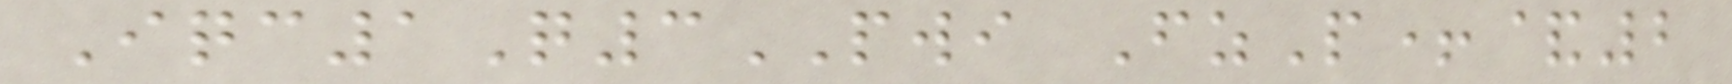Iqc1Q3PWI FzP+&2
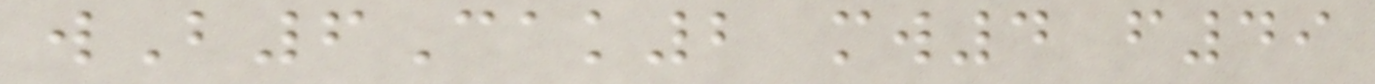wB6Cak2 mw4 f49
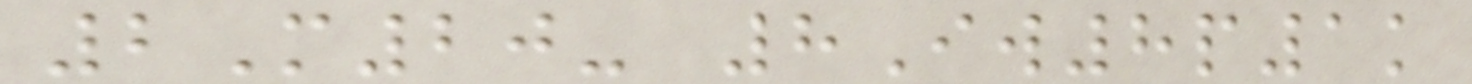2M20- 8Iw8p1k
